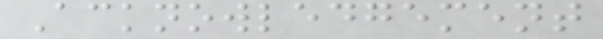Acknowledgement
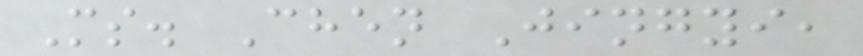Ms. Chen Jingyi,
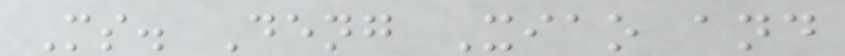Ms. Deng Xiao and
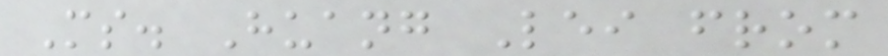Ms. Huang Lei from
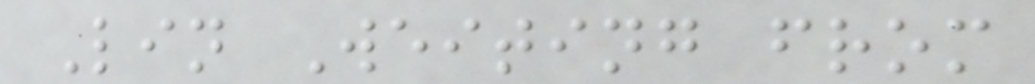Lin Weiting from
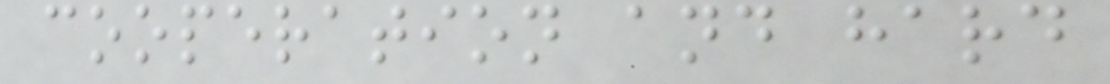cooperation and hard
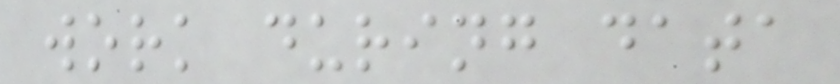work during data
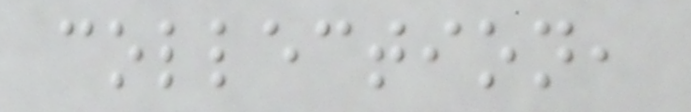collection,
